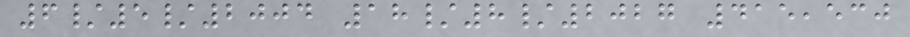6/5/2004 18/8/2027 415,530
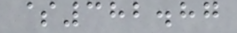$382.87
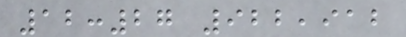12:27 922,912
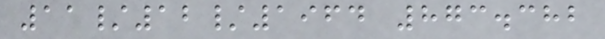11/12/1964 873.382
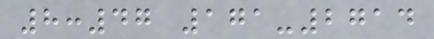8:47 171-2714
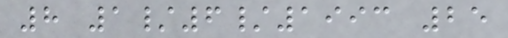8 1/6/1993 25
